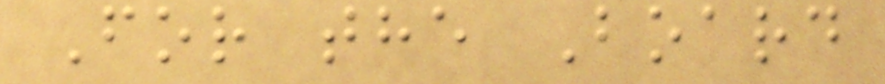For the Board
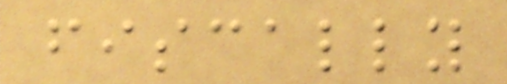fiscally
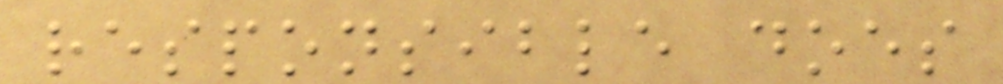responsible does
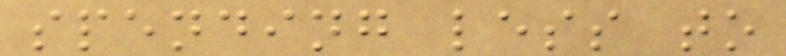spending less to
